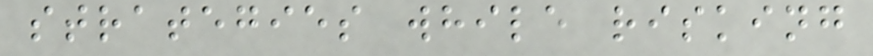strategies while risking
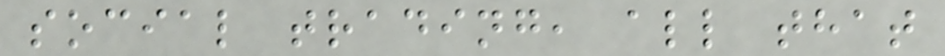social trading, all that
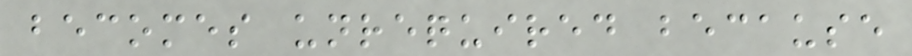becomes unrequired because
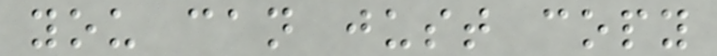you can just copy
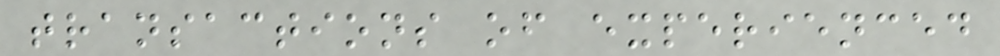transactions of experienced
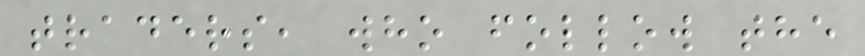traders, who follow the
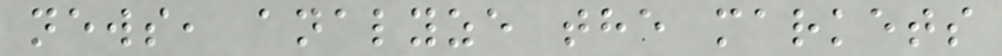news, analyze the markets
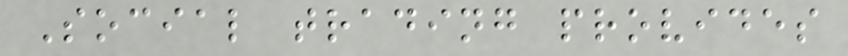Social trading provides
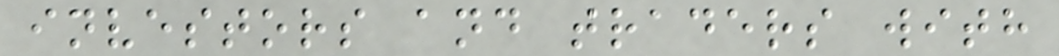investors and traders with
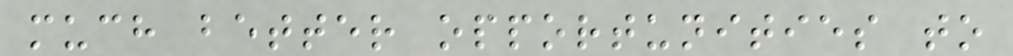much better opportunities to
